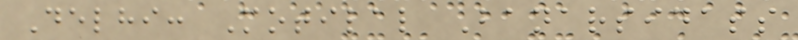Delhi: Motilal Banarsidass
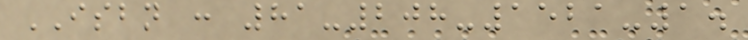ISBN : 81-208-1521-1.
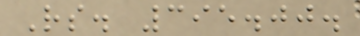Rs. 395.00.
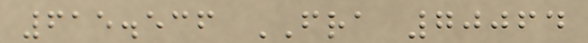615.536 FRA 70064
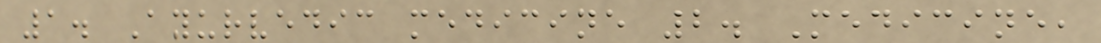1. Ayurvedic medicine 2. Medicine,
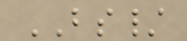BS/
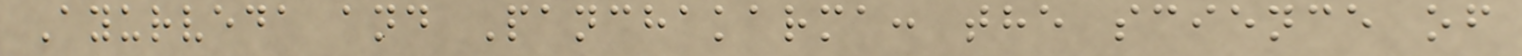Ayurveda and Panchakarma: the science of
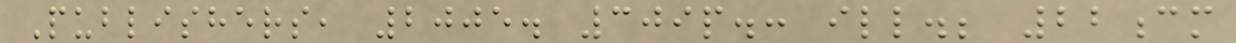Publishers, 2005. 309p.: ill.; 22cm
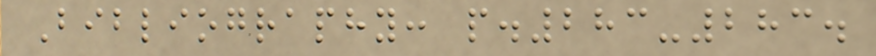Bibliography: p.283-283.
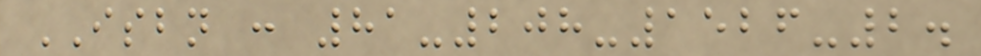ISBN : 81-208-1526-2.
